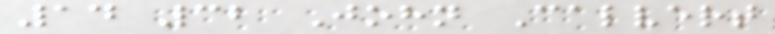14 32 John Calvert
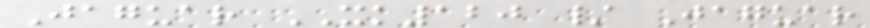Jaguar XK120 / Jaguar
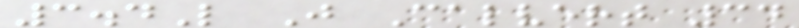3.4L J Calvert 34
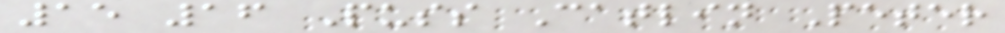15 16 Puss Catlin Peter
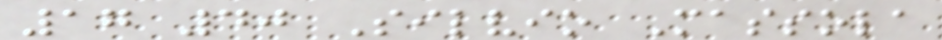17 40 Silvio Massola
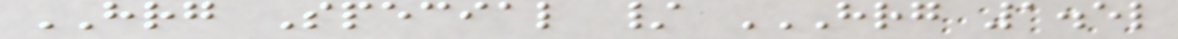HRG Special / HRG 1.5L
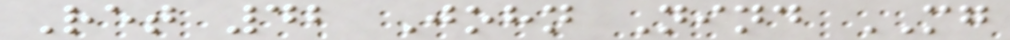Ret 42 John Nind MG
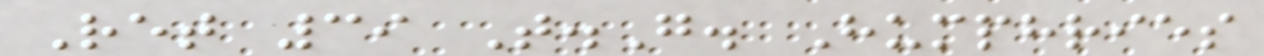Ret 39 T.G. Humphries
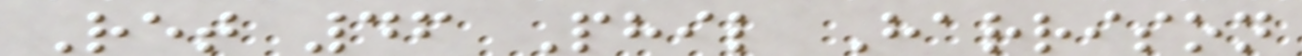Ret 46 Phil Harrison
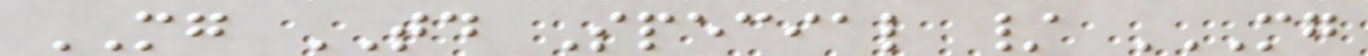MG TD Special / MG
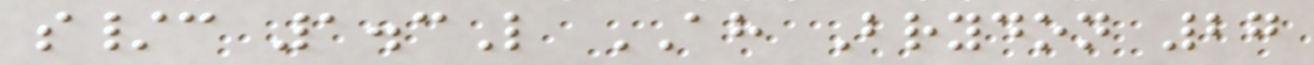s/c 1.3L AH Brydon 27
